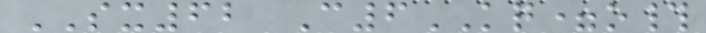SX62 C6KQ=o#
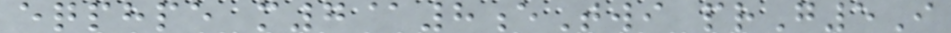eqphpe m7@8eTwi prG5I
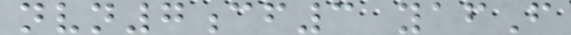nvn7cf3 yafF
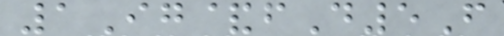1Ig&fD5F
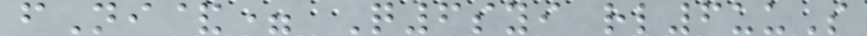fNi&= Q6syi rl6uuS
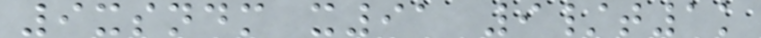9xsndm x91 9/t1k
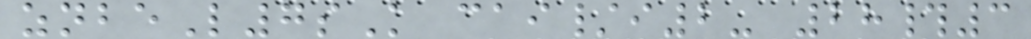znbeL7sK cai/i2- 28#3
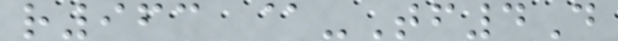r963 @-Tf4D
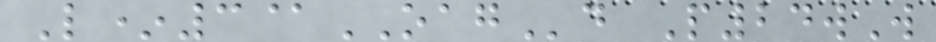L*3@OAGd P24wW
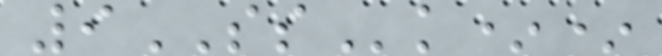9SSk**
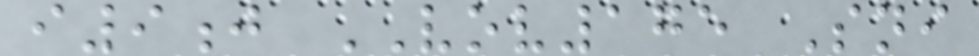i9j VOV175 Sni
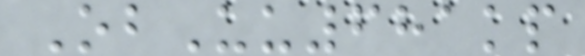ObUu681kp
